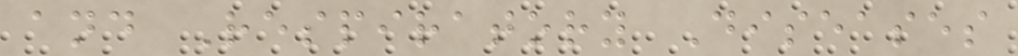and Respiratory Diseases
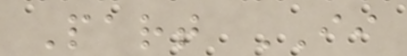Part II
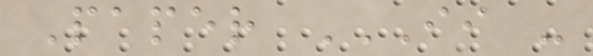Paper II -
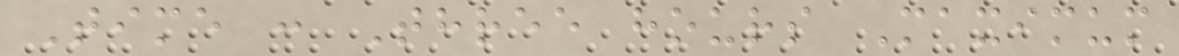Time : Three hours Maximum
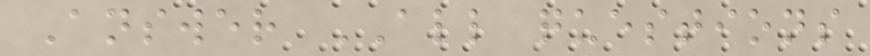Answer ALL questions
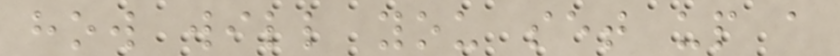how will you set up a
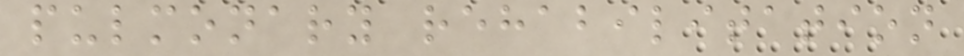pulmonary rehabilitation
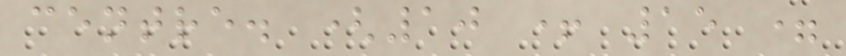centre. (10 + 15 =
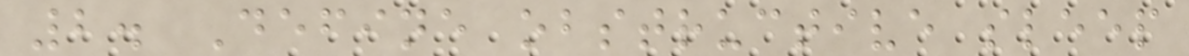2. Define obstructive sleep
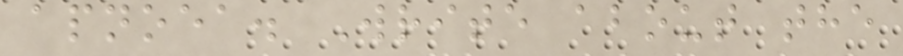apnoea. Write about the
